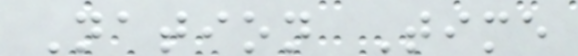Nation Time
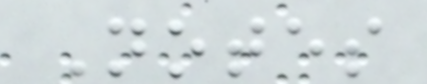Notes
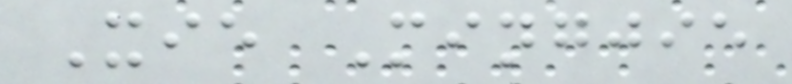Xie Mingjie
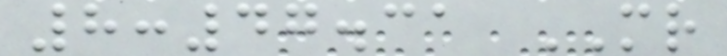8:47.31 MR
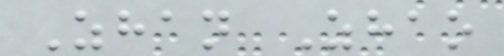Zhan Zhao
